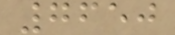7650
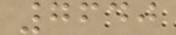7640
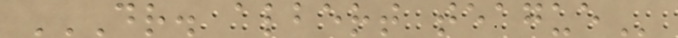DR. ALBERT TEAGUE
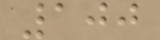100
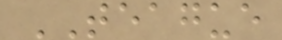TEAGUE
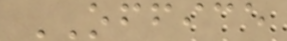OFFICE
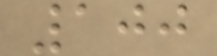100
